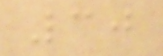30
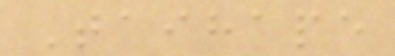Taihape
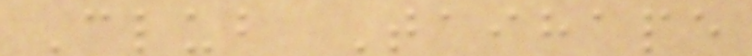Club Taihape
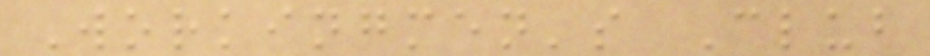Workingmen's Club
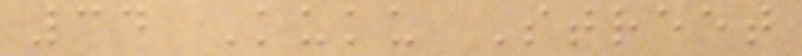34 Kuku Street
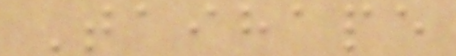Taihape
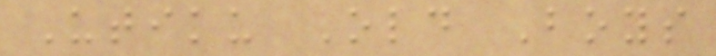Utiku Old Boys
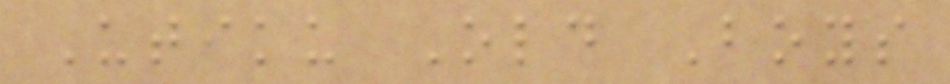Utiku Old Boys
